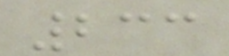233
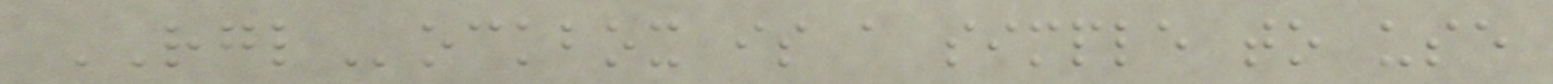RGLockbox is a simple to use
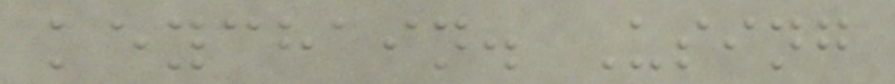keychain. Using
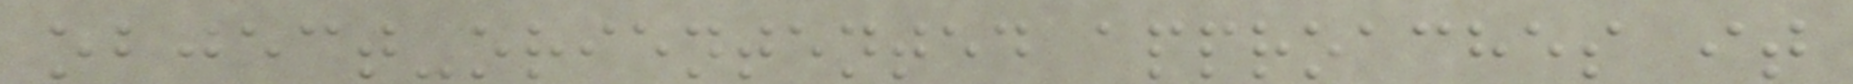object-orientented approaches it
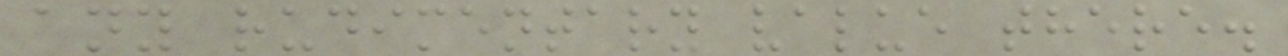any rudimentary value there.
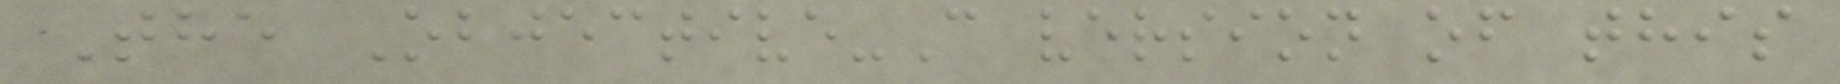The Objective-C version of this
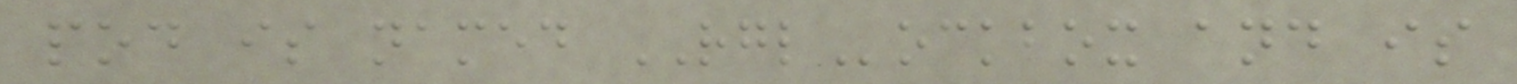pod is named RGLockbox and is
